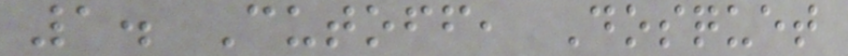1. Cutoff, Dosquet
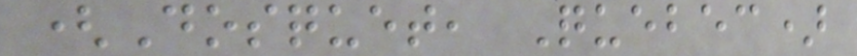(Dosquet, Quebec)
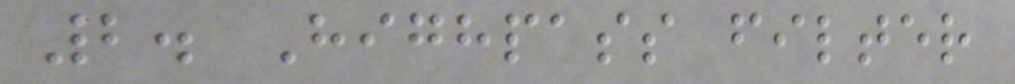2. Highpass filter
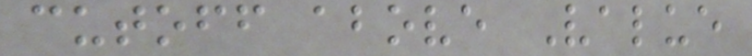cutoff above Value
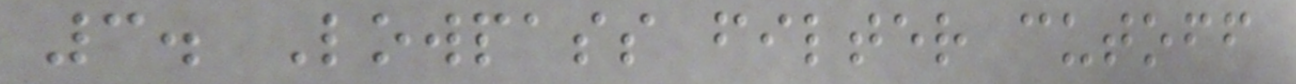3. Lowpass filter cutoff
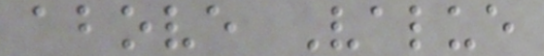above Value
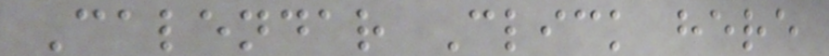Calendar Click here
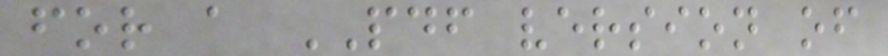for a PDF version of
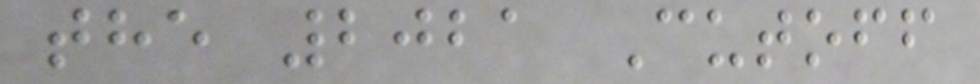the 2021 Cutoff
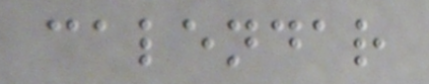calendar
